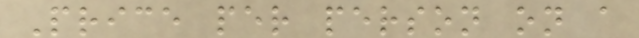Price per person on a
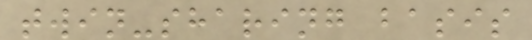twin-sharing basis
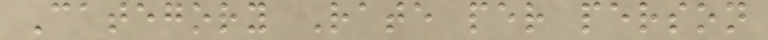Category Rate per person
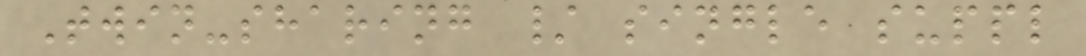Twin-sharing / single suppl
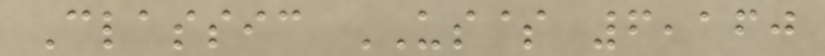Classic US$ 6,160
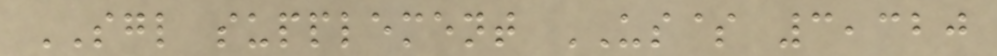SGL supplement US$ 3,320
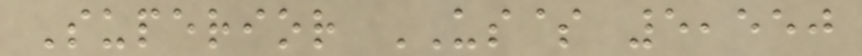Superior US$ 5,550
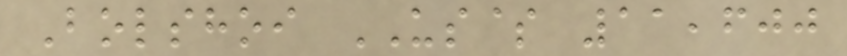Bolshoi US$ 11,600
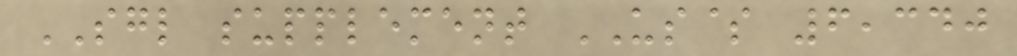SGL supplement US$ 6,340
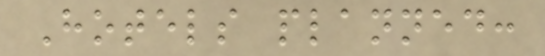Hotels planned:
